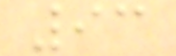93
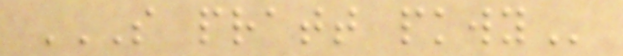S PRATT PKWY
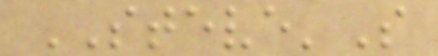STEVE'S
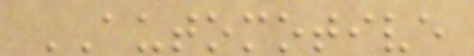AUTOMOTIVE
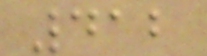412
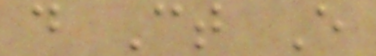d Ct E
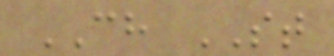CH ST
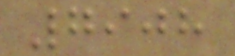7908
